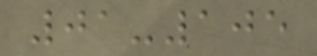01-105
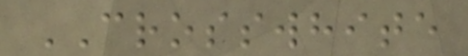CROSSWHITE
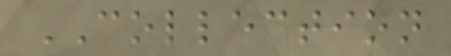COLLECTION
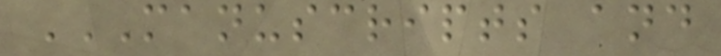MANUSCRIPTS AND
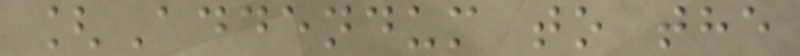[Addendum to the
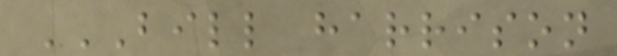BILL HARRISON
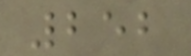252
